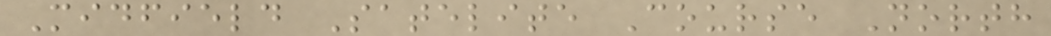Midfield Satelite Course North
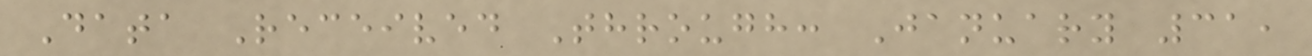Data Received Through: January 31,
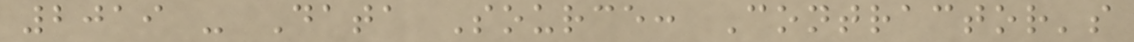2019 - Data Source: Contractor's
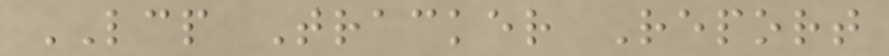LCP Tracker Report
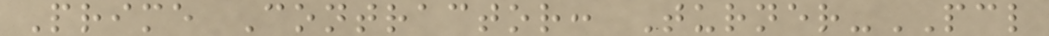Prime Contractor: Turner-PCL
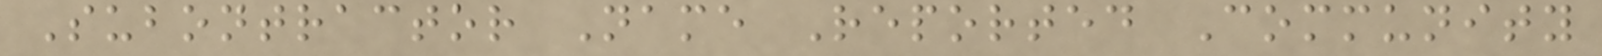Subontractor Name Reported Community
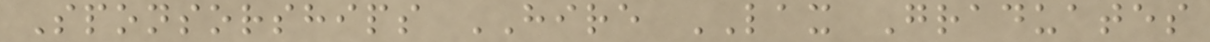Sponsorships HIRE LAX Graduates
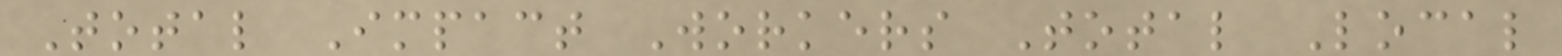Total Impact Workers Total Local
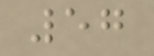57
